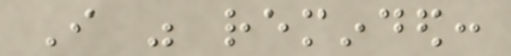I was reminded:
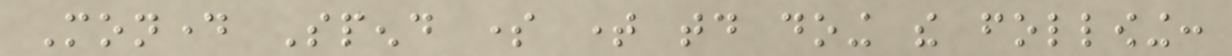Monday Spend some time today doing the following:
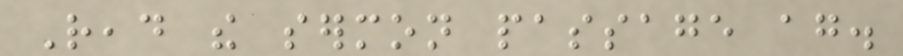Read the sermon passage again.
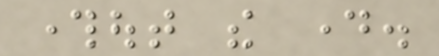throughout the day.
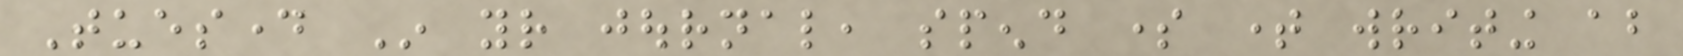Tuesday In your journal, spend some time writing about
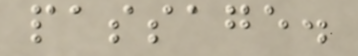passage.
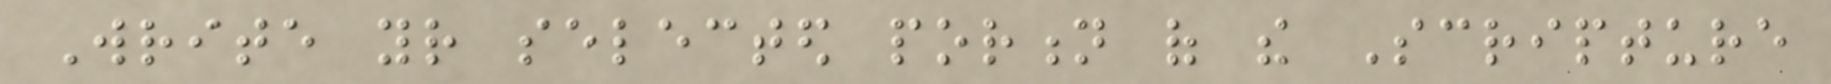Write your selected portion of the Scripture
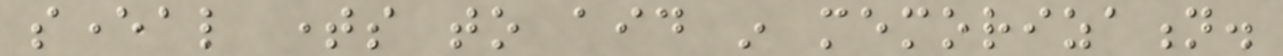several times to aid in memorization.
